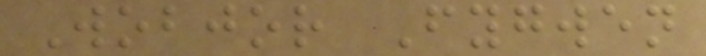Wobjor Fygwen
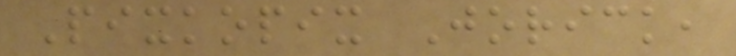Pixkopix Jorick,
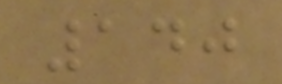140
